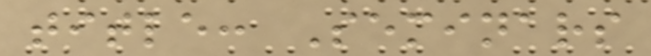title: Seminars
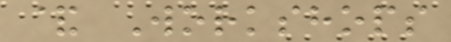& Workshops
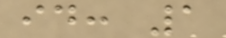id: 1
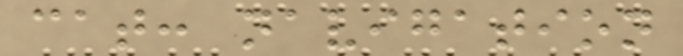cat: navigation
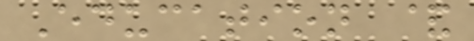Education &
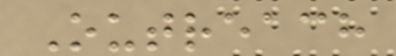Outreach
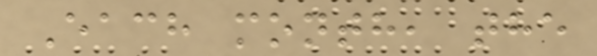Each month, the
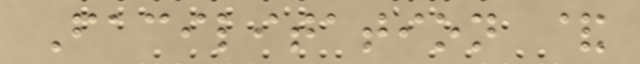Facilitation &
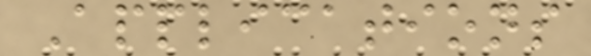Applications
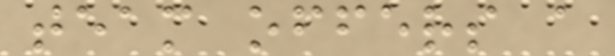team offers a
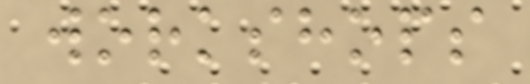workshops
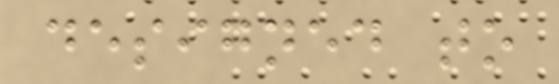designed to
